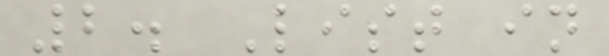2. List in
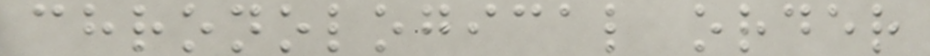chronological order
